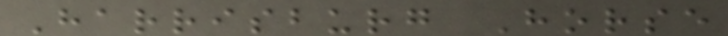Harrisburg Horse
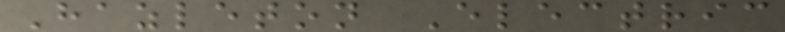Hazleton Electric
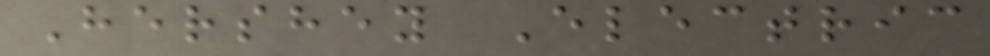Hershey Electric
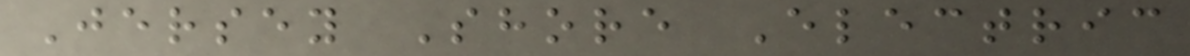Jersey Shore Electric
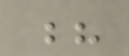?
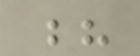?
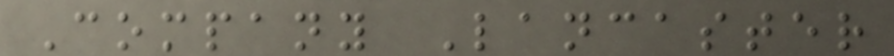Company Lancaster
